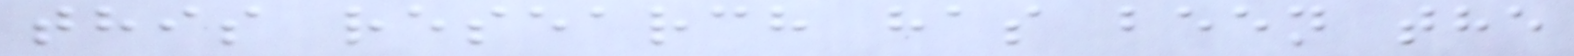this research has been the
